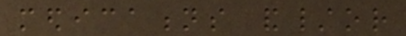medications and/or
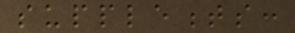supplements:
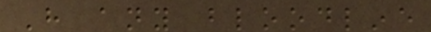Have any bloodline
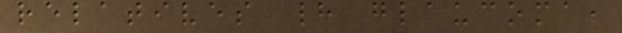relatives had glaucoma,
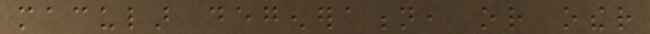macular degeneration, or other
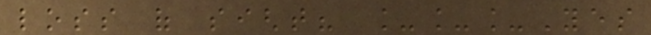loss of sight? ___Yes
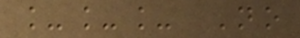___ No
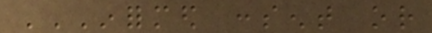INFORMED CONSENT OR
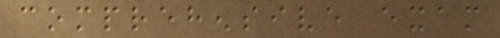comprehensive exam
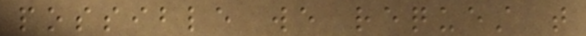possible we request that
